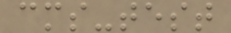cms-test
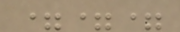===
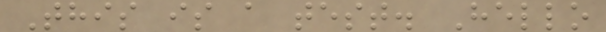This is a test. Hello
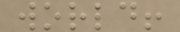world!
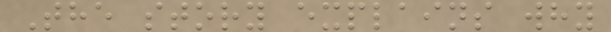The story explains why
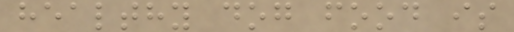healthy dog food is
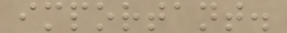important.
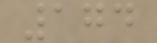174
